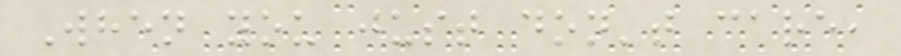When you just don't care,
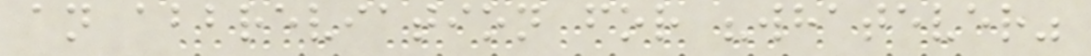an abbreviation for "whatever"
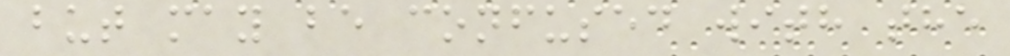but may be confused with the
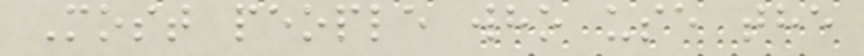Most people who use the
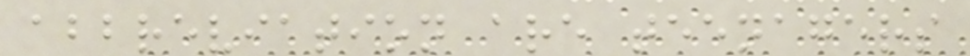abbreviation are teenagers
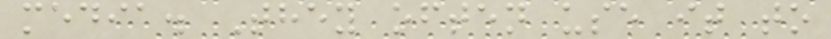media. They often use it to
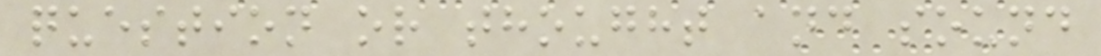question or thought and sound
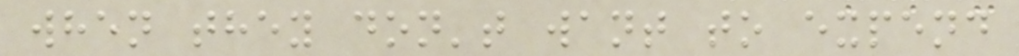when they don't want to expend
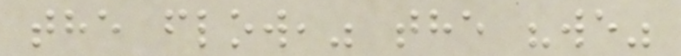the flow," the "we"
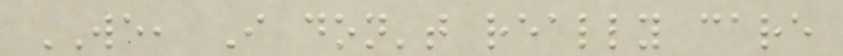WE, I don't really care
